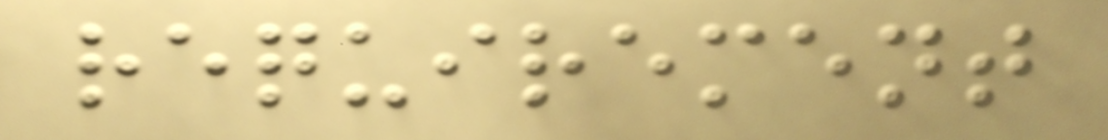requirement
